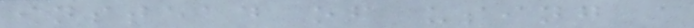instead of using a
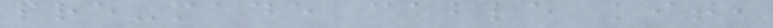pre-made cable kit,
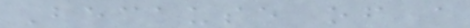Because of a
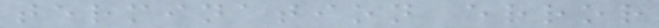termination error
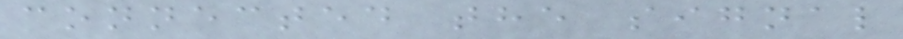connected the signal
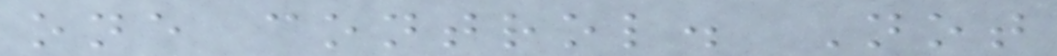one control. Not
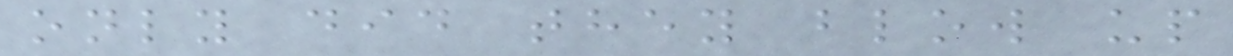only did they blow up
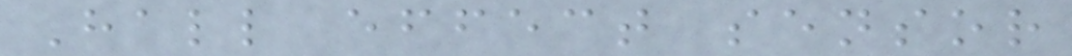Hall effect sensor
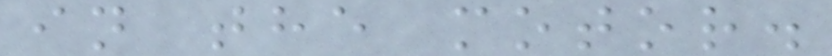in the motor.
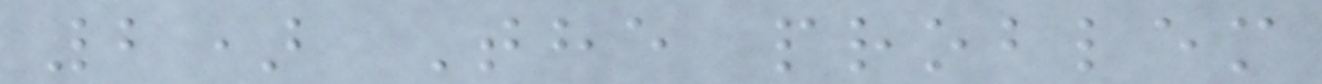2) The problem
